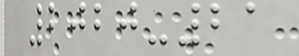2020-21
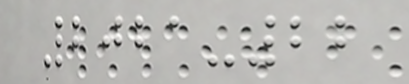2021-22
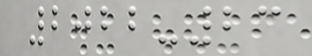2022-23
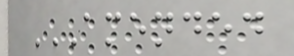AMENDED
